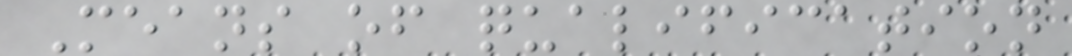Means of qualification
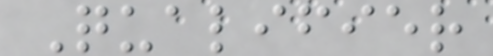Qualifier
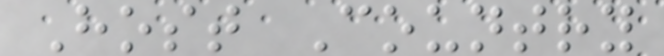Host Country
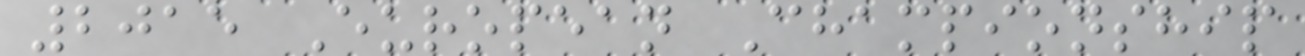2015 European Championship
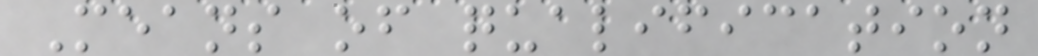Means of qualification
